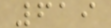619
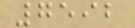7592
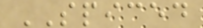SPICED
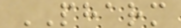PHARM
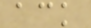ack
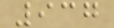937
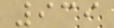939
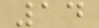14
